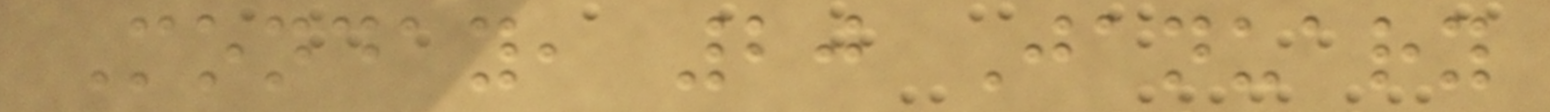Monday, 20 January
